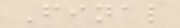Final
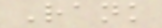Rank
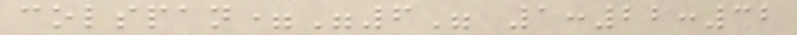colspan="6" 1:22:32
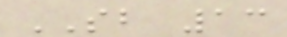SB 13
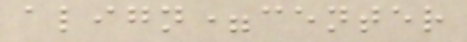align=center
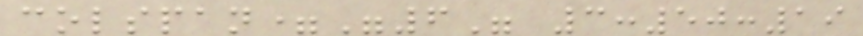colspan="6" 3:50:19
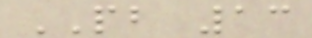PB 13
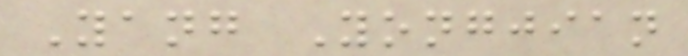Yang Yongjian
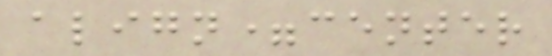align=center
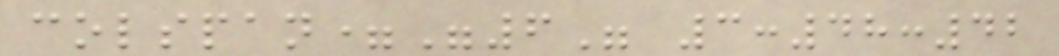colspan="6" 3:48:42
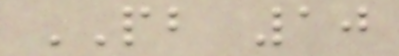PB 10
